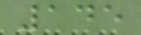145
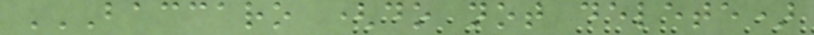BACCARO (DO NOT DELETE)
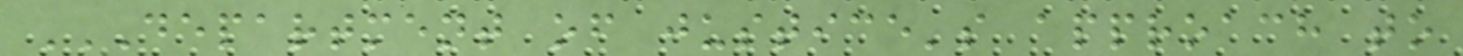DEPARTMENT OF JUSTICE'S APPROACH TO
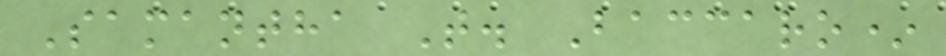Samantha T. Baccaro*
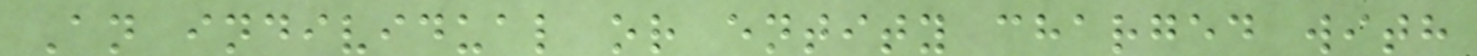An individual or entity charged with
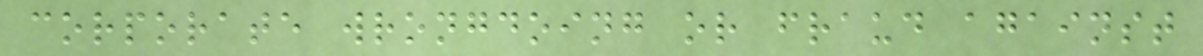corporate wrongdoing or fraud against
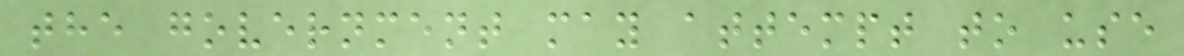the government may attempt to use
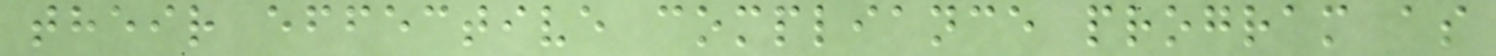their effective compliance program as
